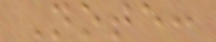Note:
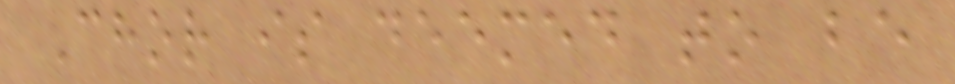Chor is deemed to be
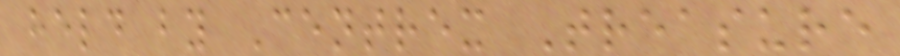held by Centrex Treasure
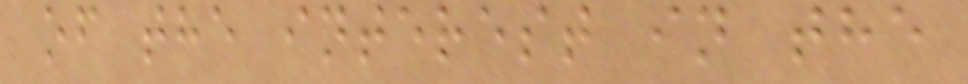of the interest in the
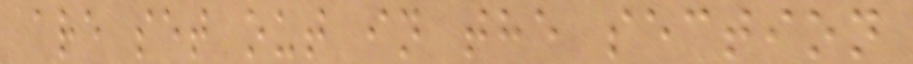are set out in the section
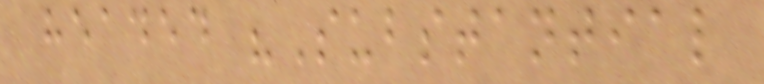headed "Substantial
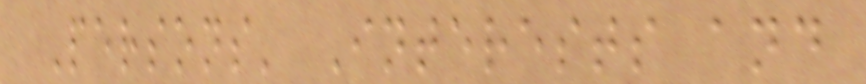Persons' Interests and
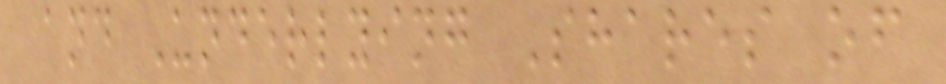and Underlying Shares of
